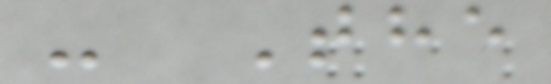- The
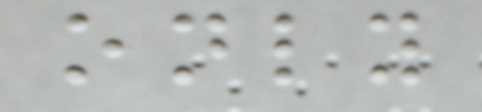only
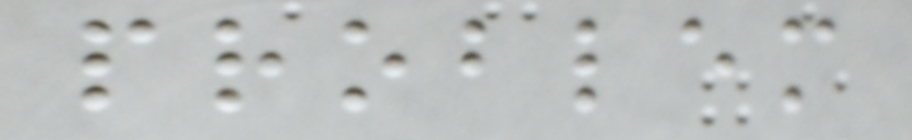problem
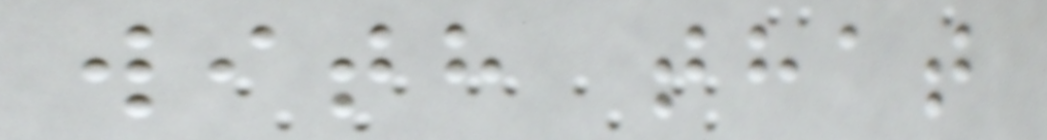with that
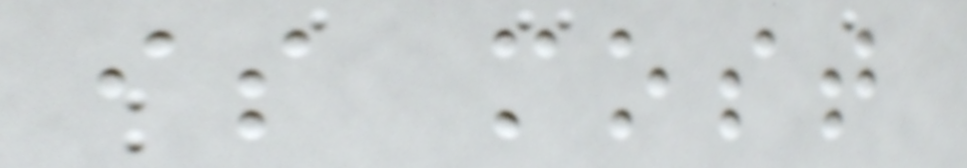is most
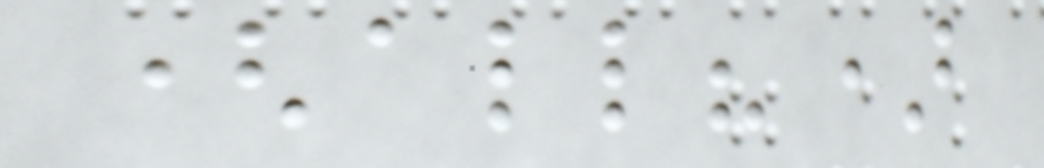(all?)
